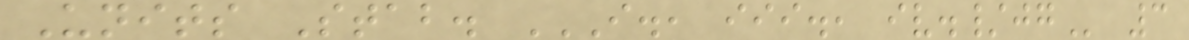Units Stab. I., III., IV./JG 3
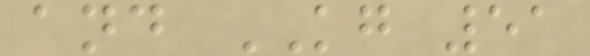and KG 51
